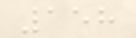158
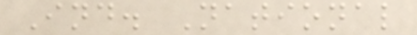Ind. National
